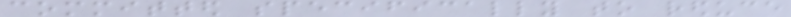committed specifically to reduce
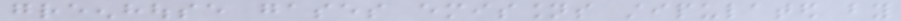greenhouse gases emissions stipulated by
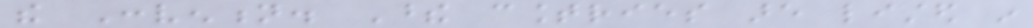the Convention. These countries are listed in
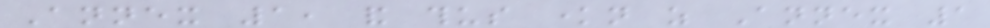Annex 1, and thus known as Annex 1
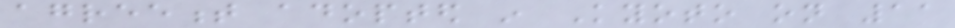agreement adopted in Kyoto on 11
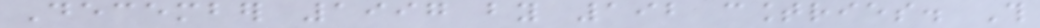December 1997 by 192 countries. This
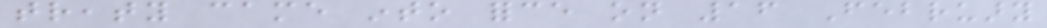treaty came into force on 16 February
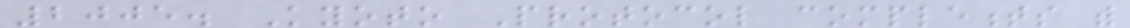2005. Kyoto Protocol complements with
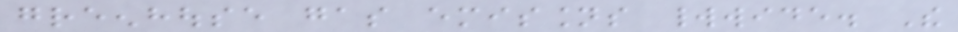greenhouse gas emissions worldwide. The
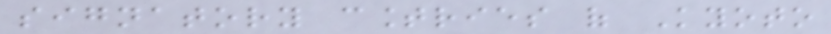signatory countries of Kyoto
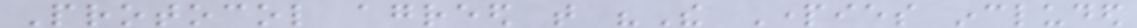Protocol agreed that "The Parties included
